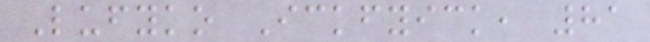Lufyko Ickfyick, 81
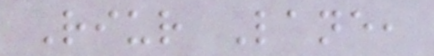Riur Lane,
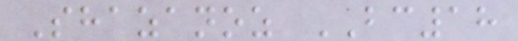Shazanoz BC18
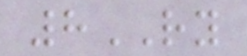8RY
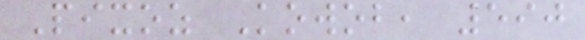Pixoz Kowob, 590
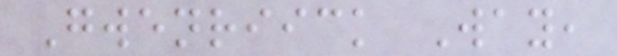Gwenriick Way,
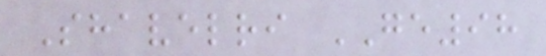Shavelri GE98
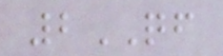2QF
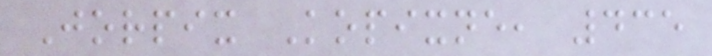Jorpix Kopixne, 435
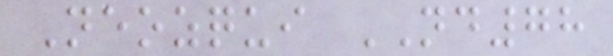Neozqui ND78
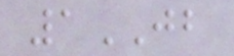1JB
